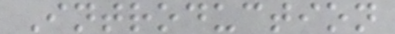Introduction
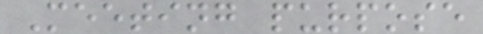Meeting purpose
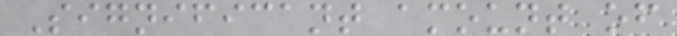Significant amount of
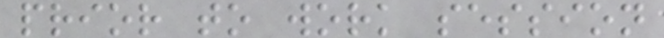prior to work session
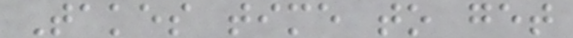Takes time to get
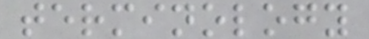terminology
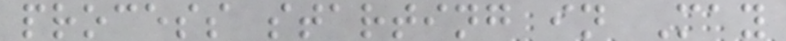process starting in May
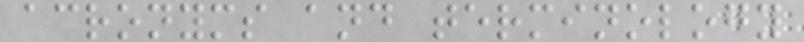acronyms and terminology
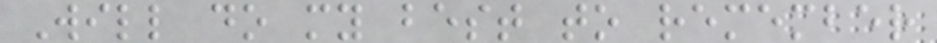Will do my best to remember
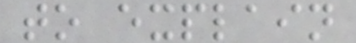to explain
